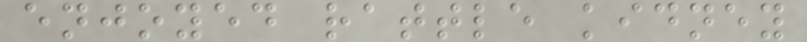enjoyed rattle kidney
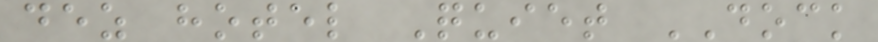dez hotel Quiet DOCK
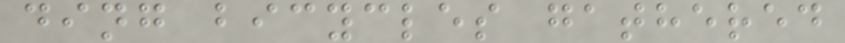ding bicycles gathered
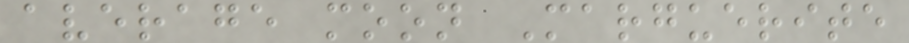average moon Marguerite
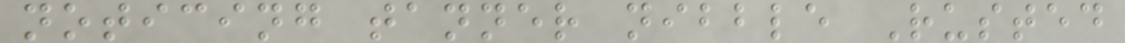noticing tanner nibble Rusted
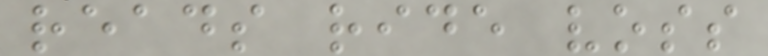reads ride voss
